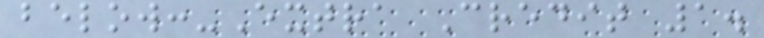below:-Extra Credit 1.
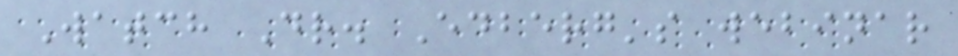Watch Dr. Edberg's webinar
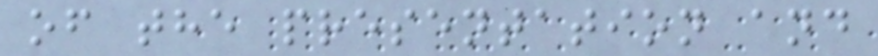of the presentation and
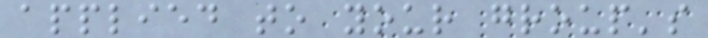applied to your group's
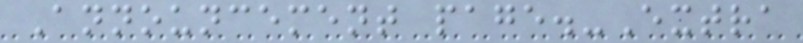Announcement page.-Extra
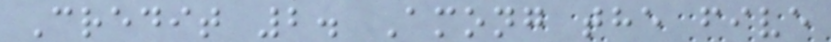Credit 2. Among the five
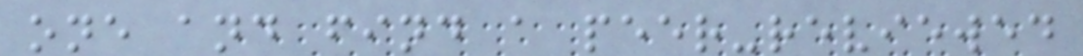one and find a peer-reviewed
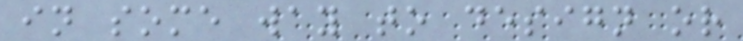in some way to design or
